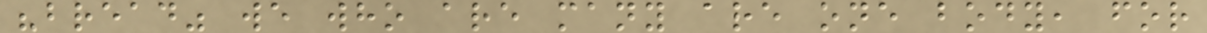"bread" we who are many are one body, for
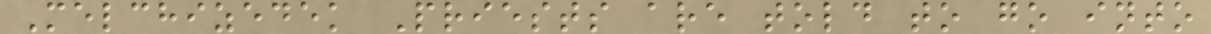Melchizedek Priests are told to go into
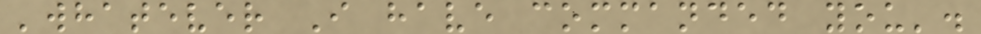'whatever I have commanded you'.
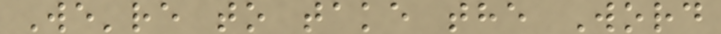We're to take the Word
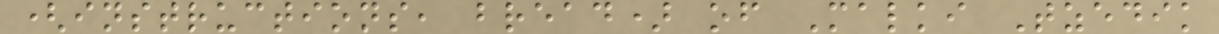(instructions, bread) of Malki Tzedik
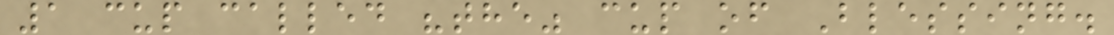1 cup called "the" cup of Blessing.
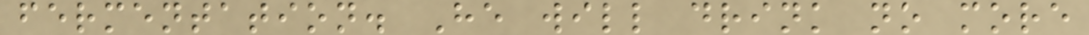fermentation. He will drink no more
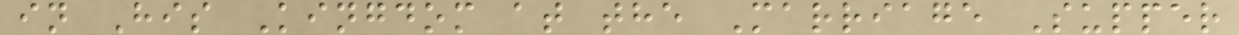in His Kingdom at the Marriage Supper
